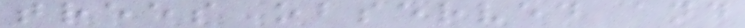trees observed and
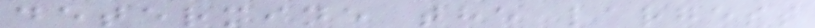determine the largest
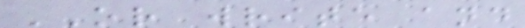OR write and
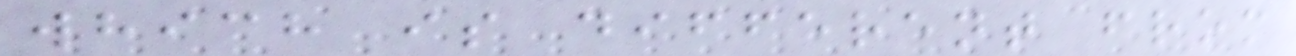which is different from
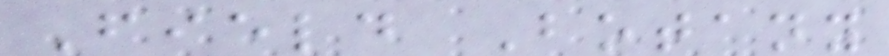Field Botany
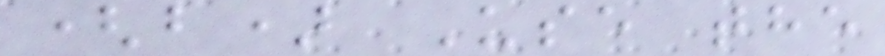(b) Use the
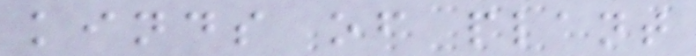kinds of plant
